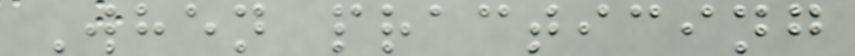When practicing
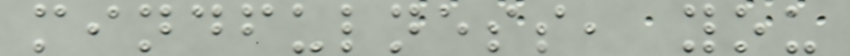mindfulness, you
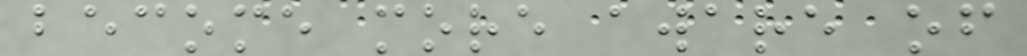become more aware of
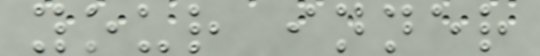your inner
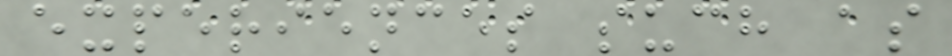experiences such as
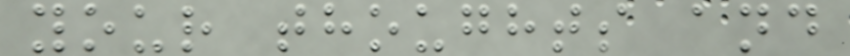your thoughts and
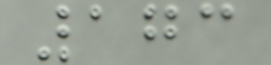173
